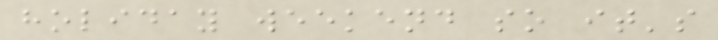holiday weekend so it's
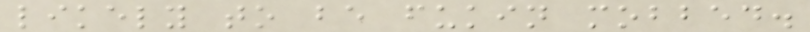likely to be fukin mobbed.
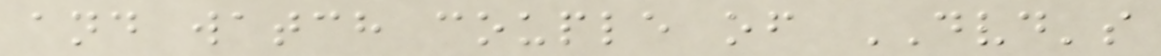and watch couple of DVD's
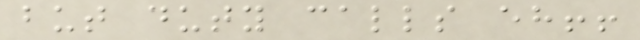but duty calls eh!!
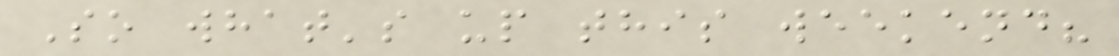So what's up this weekend?
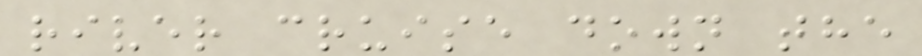river cruise down the
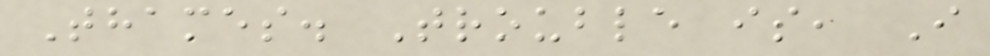Thames. Trouble is, I
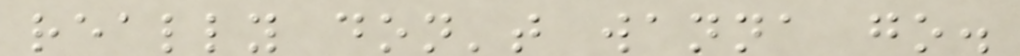really don't wanna go.
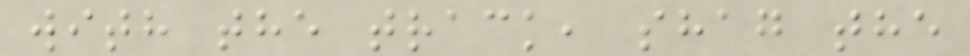with the track, shag the
